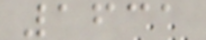1631
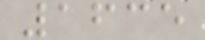1635
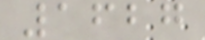1627
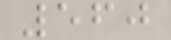560
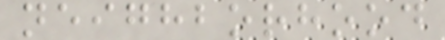neighborhood
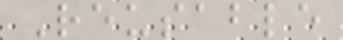Reusable
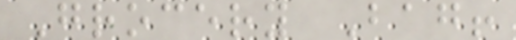Grocery Bag!
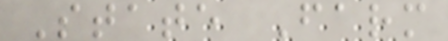State Farm
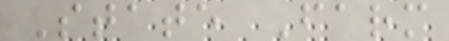State Farm
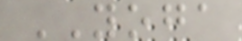YOGA
